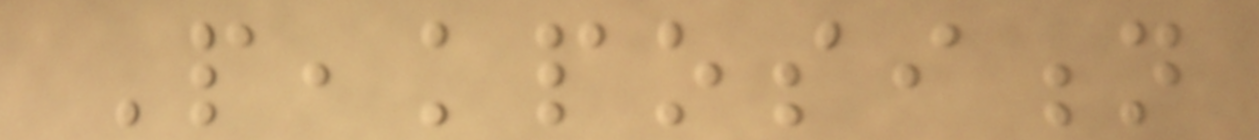Peakposition
